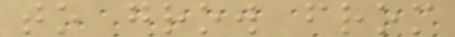to grow from
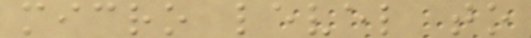micro level to
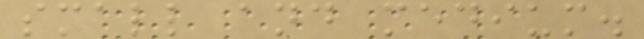small and medium.
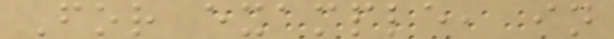For example, in
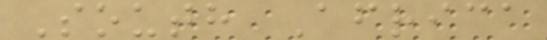South Africa
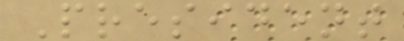President
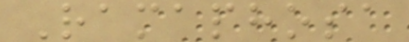Ramaphosa
